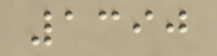1390
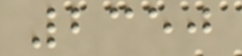2350
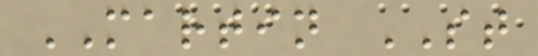MARTIN ST
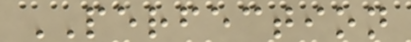PERFECTION
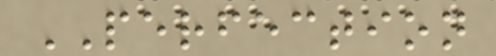PERFECTION
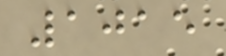1015
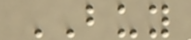BUY
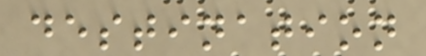destination
